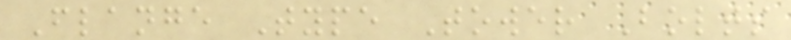Flange Type Tower Bolts
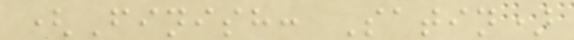(Finish: Satin)
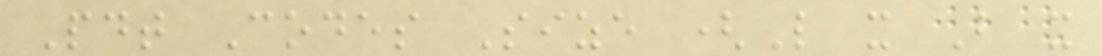Pdt Codes Size (L x B x
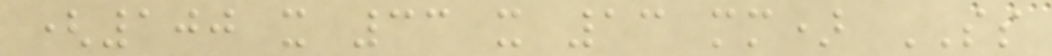(100 x 33 x 13 mm) SS
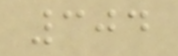304
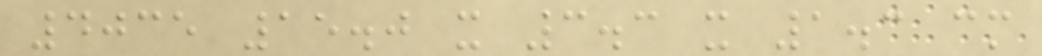4035 15.0 x 3.3 x 1.3 cm
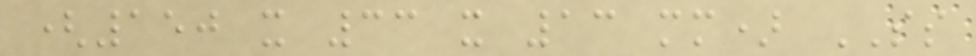(150 x 33 x 13 mm) SS
